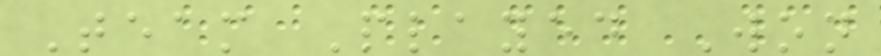Team Played Won
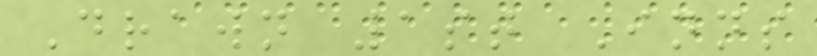Drawn 1st Inns
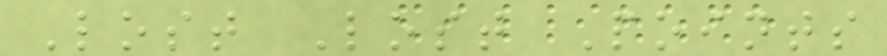Lost Lost Points
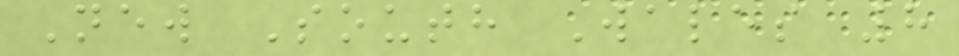New South Wales 8
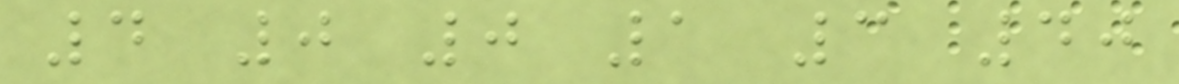4 0 0 1 3 40
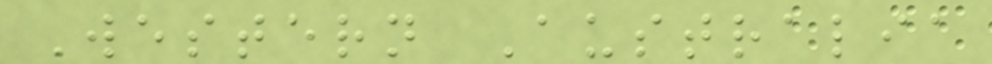Western Australia
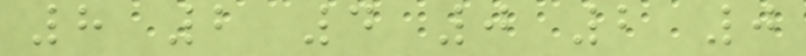8 2 4 0 2 0
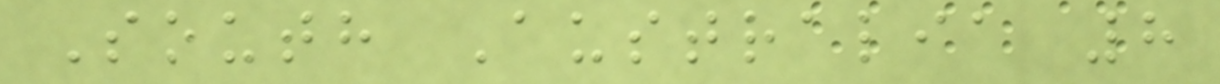South Australia 8
